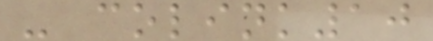- colink10
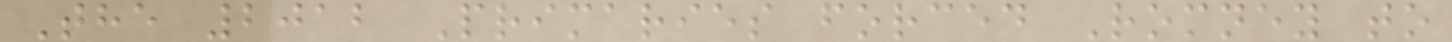The 2012 Primaries forced Romney to
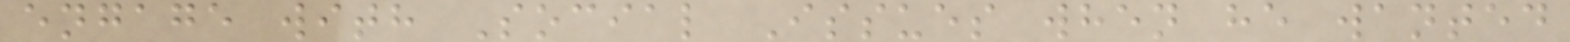engage with Social Issues when he wanted
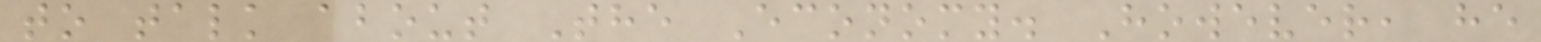to talk about The Economy. However, he
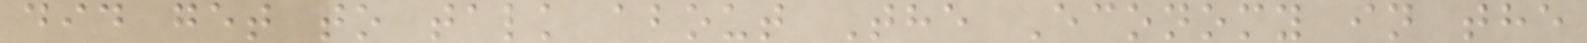did get to talk about The Economy in the
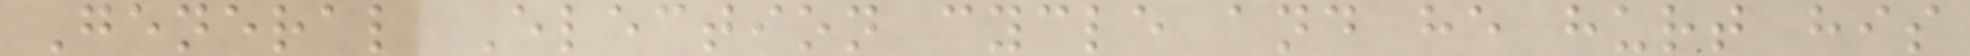General Election cycle and he hurt his
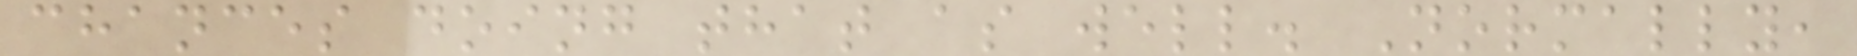chances doing that as well. Normally,
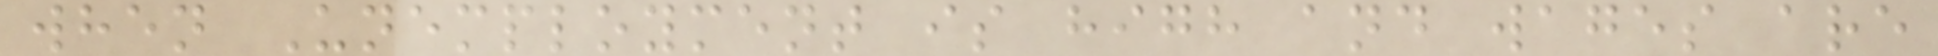when Unemployment is high and wages are
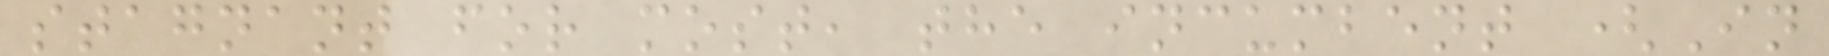stagnant for most, the incumbent (In
